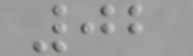02
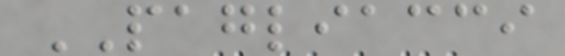PAGLIACCI
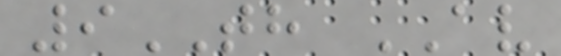9TH AV
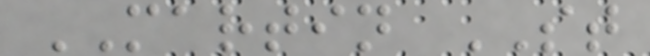MARTIN ST
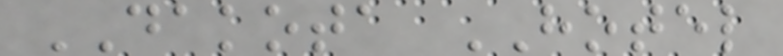DAKOTA HOTEL
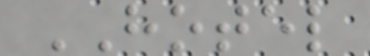HOTEL
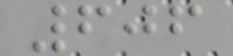606
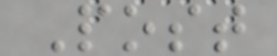Post
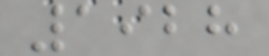1928
